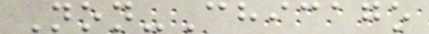Non-Chicago
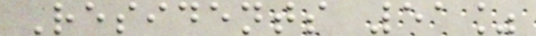Residents 51%
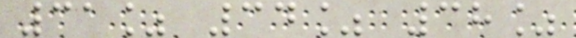31% 34% 38%
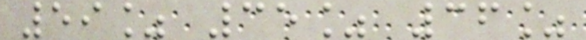59% 35% 36%
